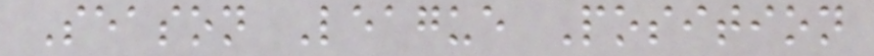Season League Position
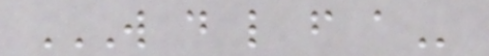W D L F A
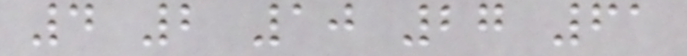4 2 10 27 61
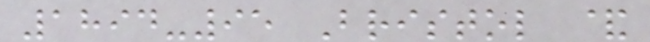1894-95 Bristol &
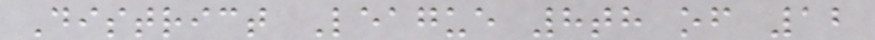District League 8th of 12
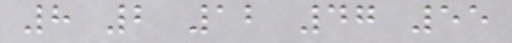8 2 12 47 55
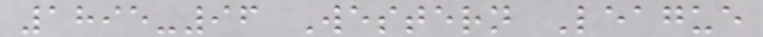1895-96 Western League
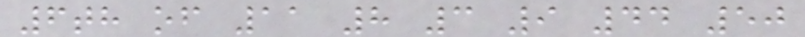6th of 11 8 3 9 44 50
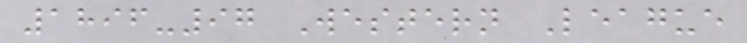1896-97 Western League
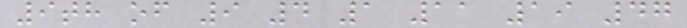9th of 9 4 1 11 19 47
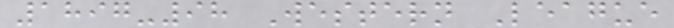1897-98 Western League
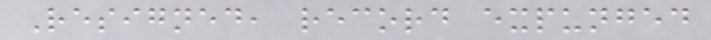Resigned, record expunged
